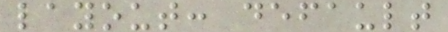layout: default
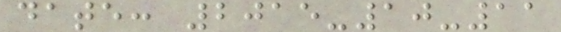date: 2015-10-11
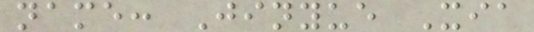name: Jinyue Xia
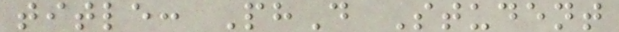title: PhD Student
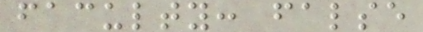faculty: false
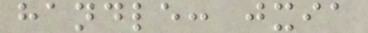handle: jxia
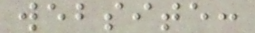website:
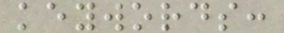keywords:
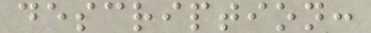description:
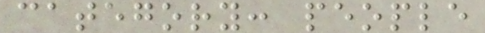category: people
